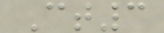Ct3
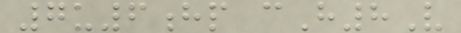7u6hp cH8V
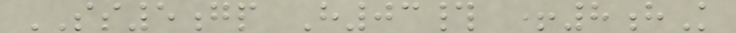SS5gp H03# +8hK
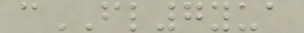cFL7yua
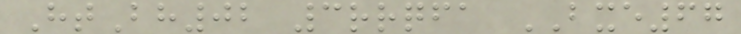HtBh02 3rrqfa BXE67
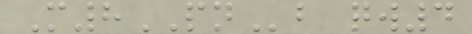M8PNb qw4
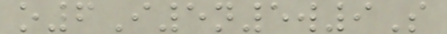o6I5n5w9S
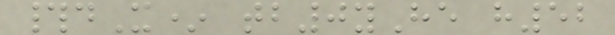#dX* tb0yHe h52
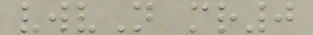vwvN mr0
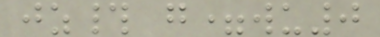jz# g=wu0
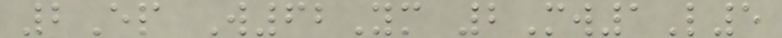2Ep W62Ym 2Mw1L5
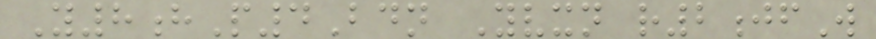Y8hP4Bdn Yvxn r2jfW
